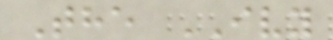The IVY
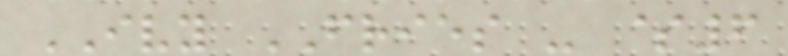IVY FRIES - $6
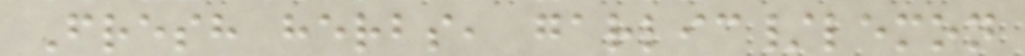Fresh herbs, garlic/lemon
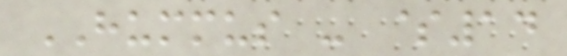HUMMUS - $14
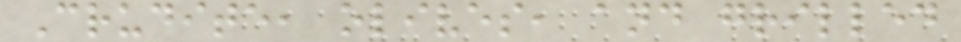Crudite, olives, and grilled
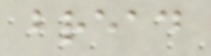bread
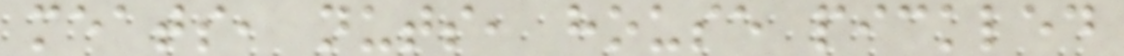meats, nuts, house pickled
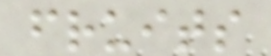fruits
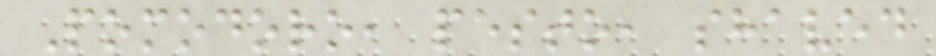Pomodoro, pesto, shaved
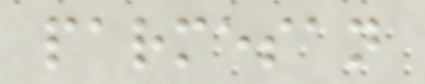parmesan
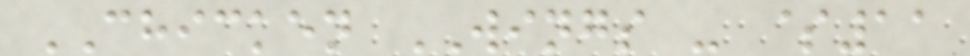CHICKEN WINGS - $11
